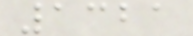1321
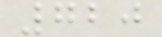720
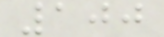100
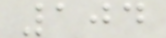104
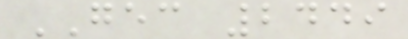GEC 2449
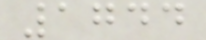1744
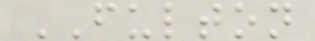FULTON
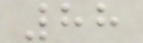88
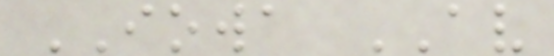IOWA AV
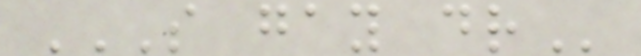S GAY DR
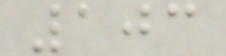103
